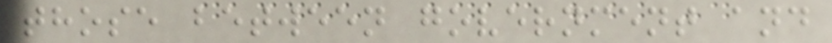those between government and
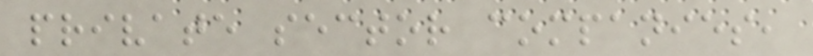private sector companies,
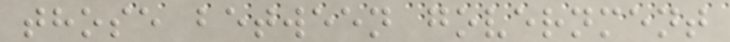those between government
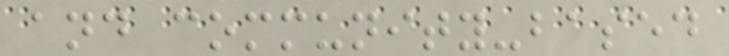and community-based
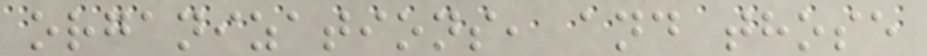organizations, and those
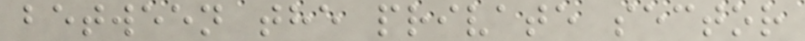between the private sector
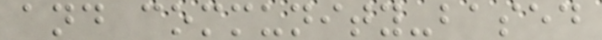and community-based
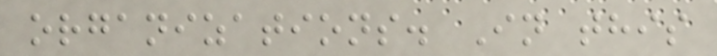organizations. In this
